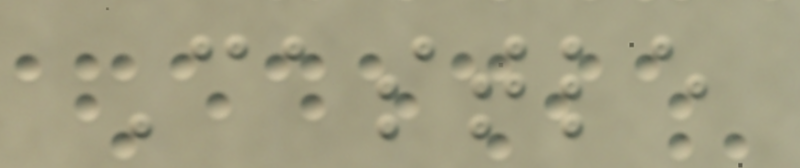Castle
